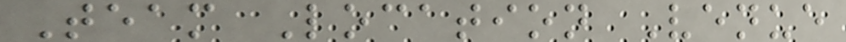Team Location Venue
